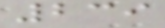239
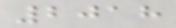2018
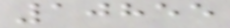10855
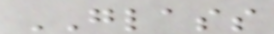GLASS
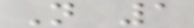N 1
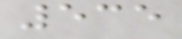535
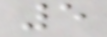5
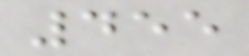455
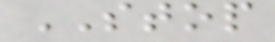STOP
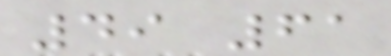49 61
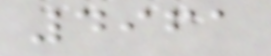4961
